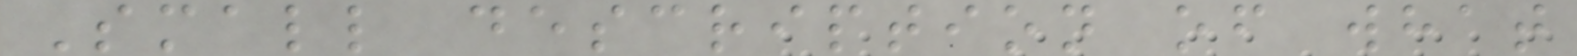Small description of what
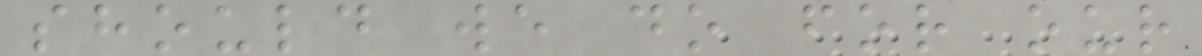should we do for our
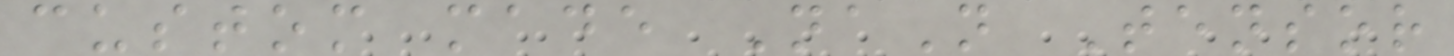custom made NaN Tensor
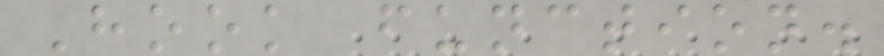Hook function.
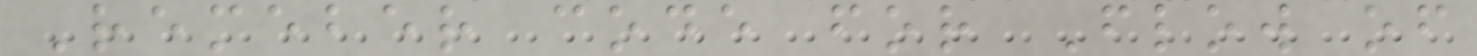Remeber code for Flow of
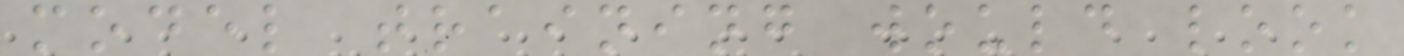model training would look
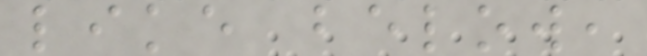like below,
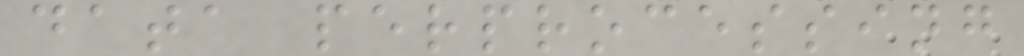data perprocessing
